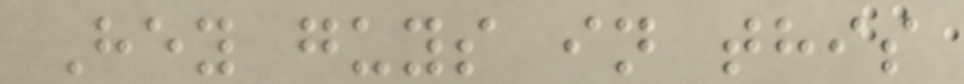Hey guys in this
